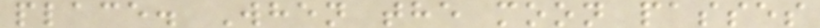place. When the moon passes
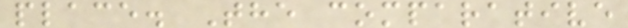place. The comparative
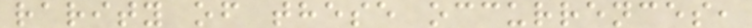rarity of these occurrences,
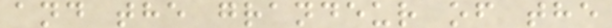and the grandeur of the
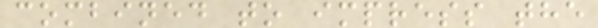combined to impress the
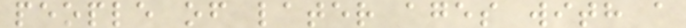people of later ages with a
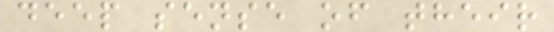deep sense of their
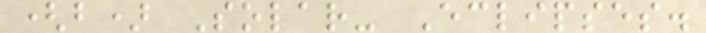(b) Solar- Eclipses.
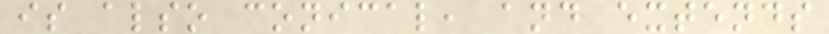is also conical, and extends
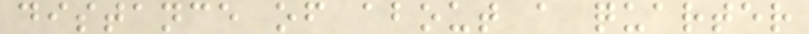distance of about a quarter
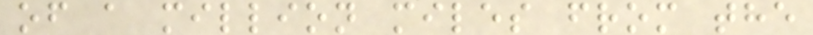of a million miles from the
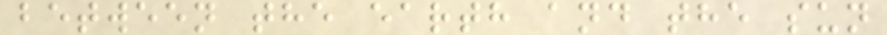between the earth and the sun
